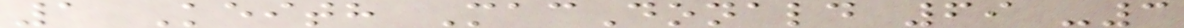1 Keith MacDonald 69 -3
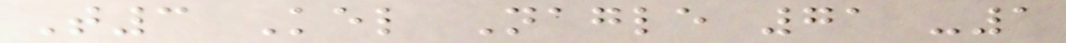T3 Kel Nagle 71 -1
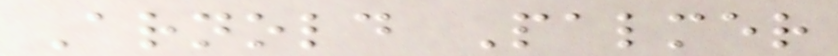Arnold Palmer
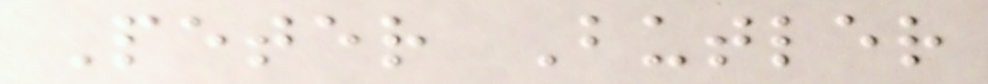Peter Butler
